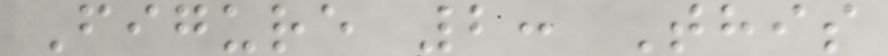Figure 2: This
